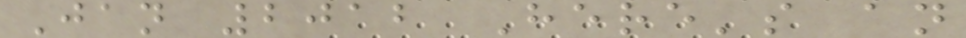Jan 2012 Here's an
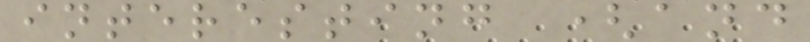interesting (and
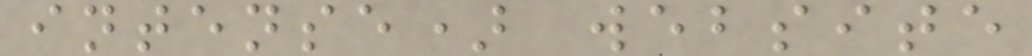intense) website
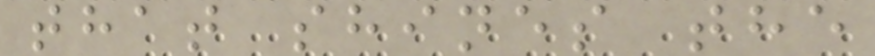that shines the
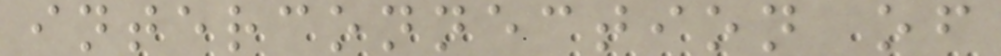interconnection of
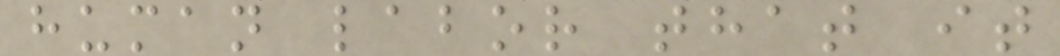human labor that it
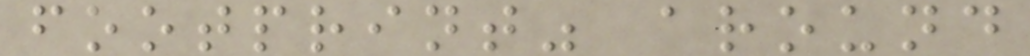footprint" around
